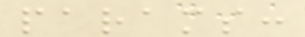params:
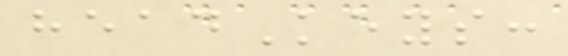headKeys:
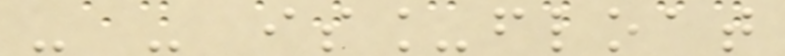- - is_float
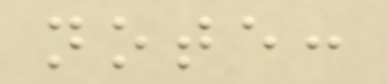note:
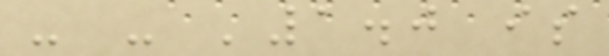- - '1.0 is
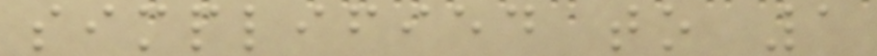simplified to 1
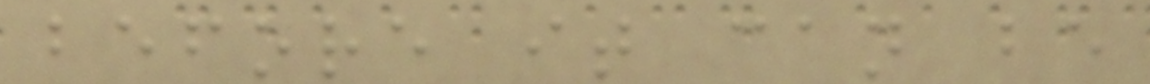before it can be
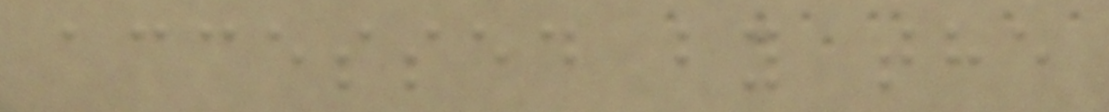accessed by the
